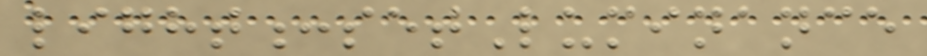light:setLuminance
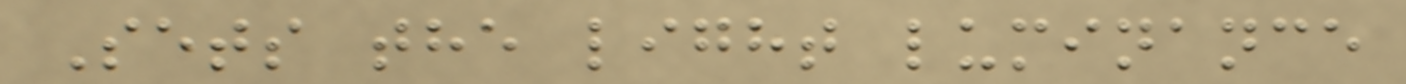Sets the light luminance
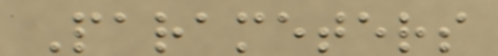Parameters
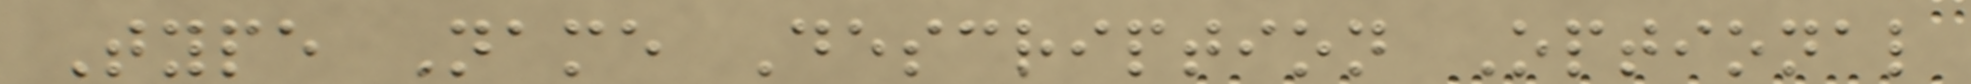Type Name Description Optional
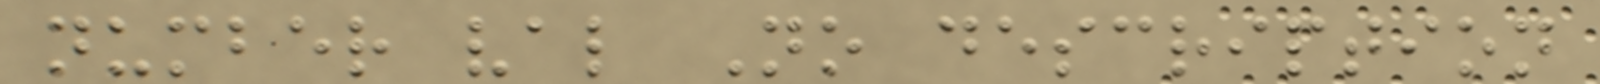number val No description
